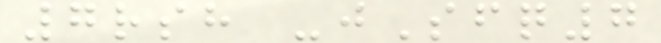7rsh -jSfq7
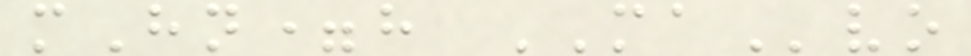mHn=h MAvo
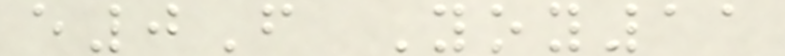e0F Yoy11
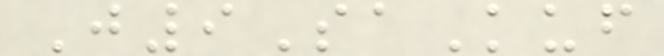J9SaKuf
